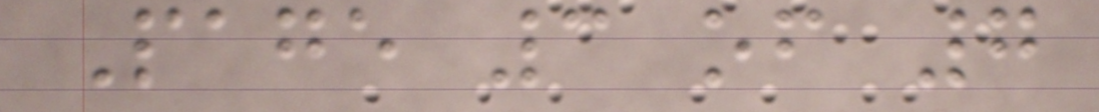Page 3 of 7
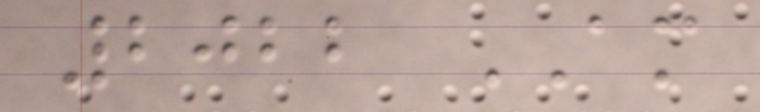2022 AM
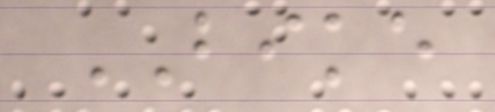BIKE
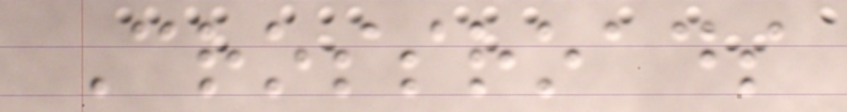Crossroads
